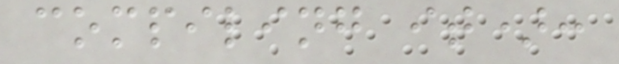compiling it):
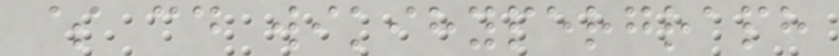$ cd wikihypergraph
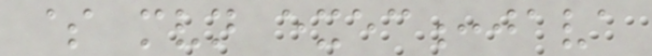$ mvn exec:java
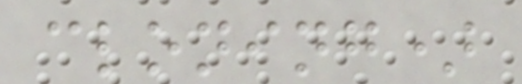cloning)
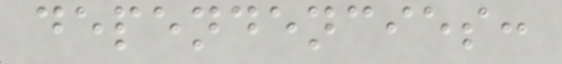dependencies:
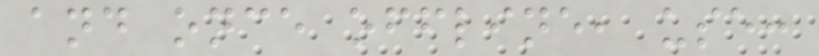and once offline, use:
